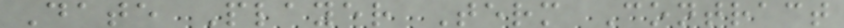Date Player Term Contract
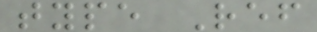type Ref
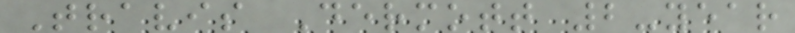Travis Dermott 2-year
